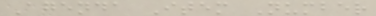Agenda Item Number
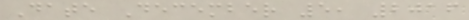Date December 5, 2016
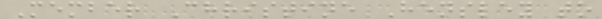Member Christine Hensley to
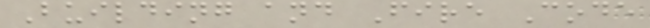Building and Fire Code
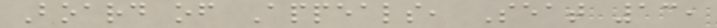Board of Appeals, Seat 13,
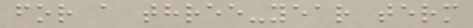for a three-year term
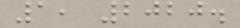1, 2020.
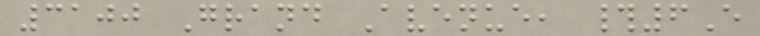3100 Grand Avenue, #6E
